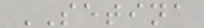SETINA
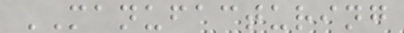MANUFACTURING
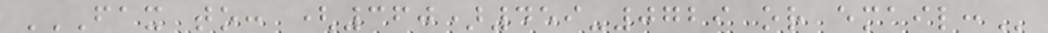FAX TO: (360)459-0729 OR EMAIL:
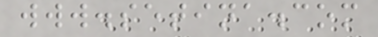www.setina.com
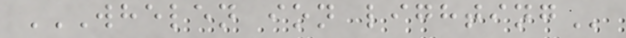WHELEN ION LIGHTING
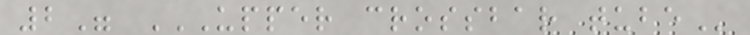2" UPPER CROSSBAR TUBE
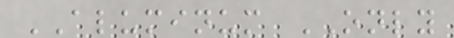ALUMINUM ONLY
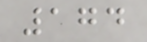174
